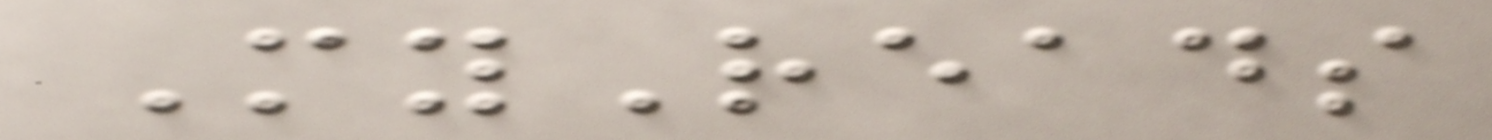MyReads
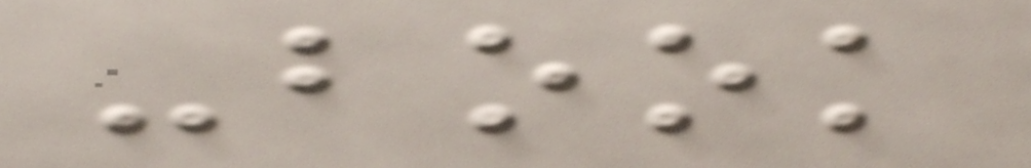-book
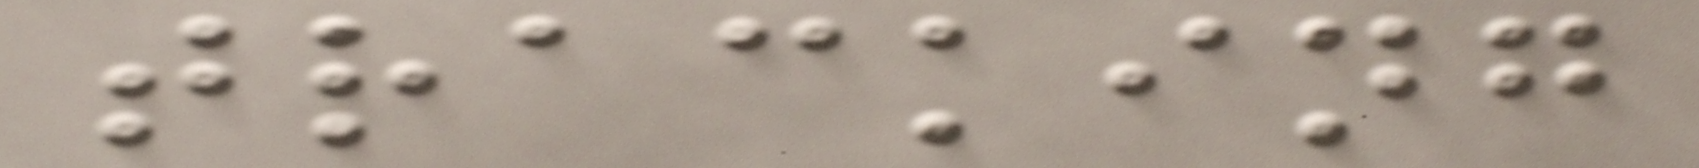tracking
